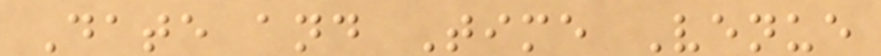Date and Time Venue
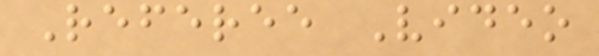Referee Video
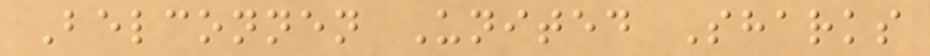Belconnen United Sharks
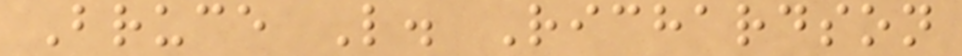Bruce L. Richardson
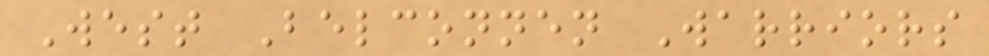West Belconnen Warriors
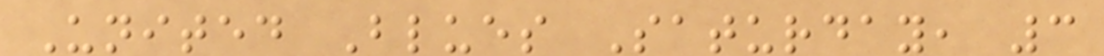United Blues Saturday, 3
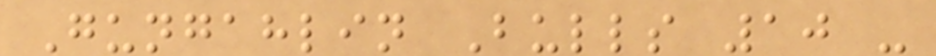Gungahlin Bulls 10 -
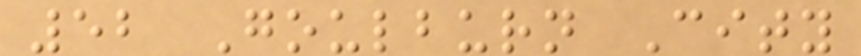52 Goulburn City
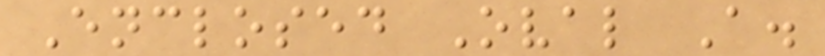Enclosed Oval A.
